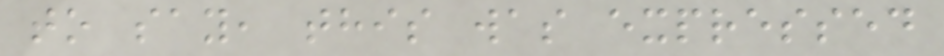to say, this was expressed
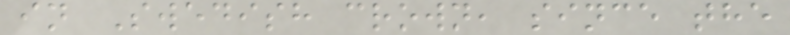in Swedish crown, since the
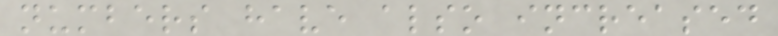numbers have also increased
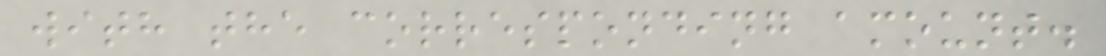with the corresponding amount.
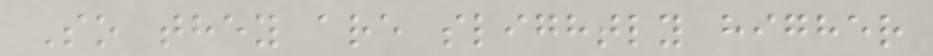So they are slightly higher
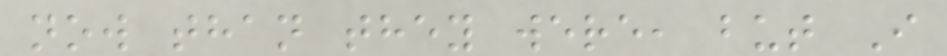now than they were, but I
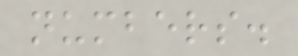numbers.
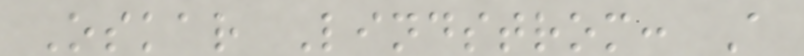Oskar Lindstrom: A
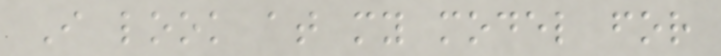I look at my model for
